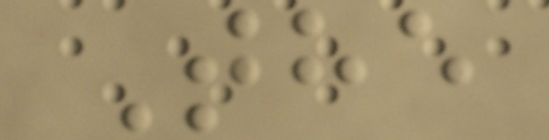The
